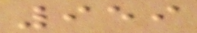959
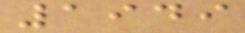1949
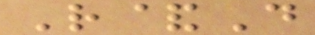R&D
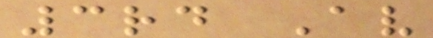3rd Av
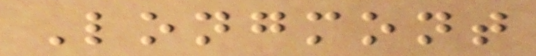Longmont
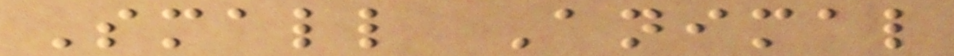Small Animal
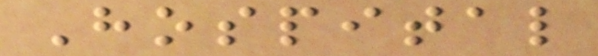Hospital
